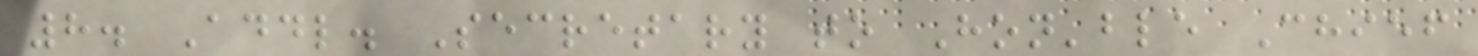8. Addl. Secretary to Hon'ble Chief
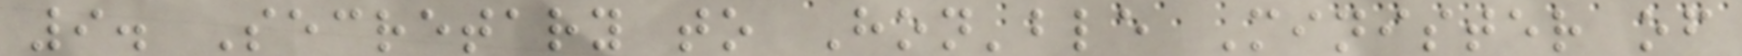9. Secretary to Hon'ble Minister of
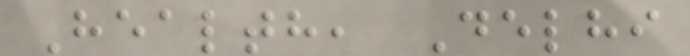Health, Delhi
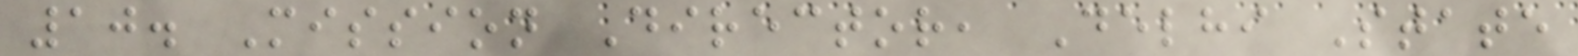10. Mission Director, Delhi State
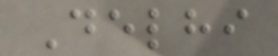Delhi
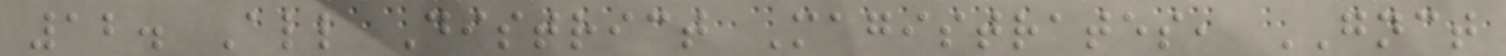12. All District Magistrates, GNCT
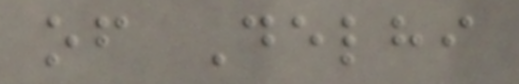of Delhi
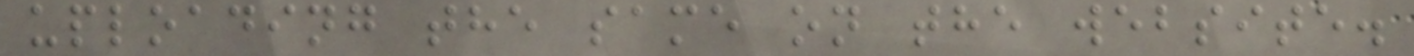uploading the same on the website.
